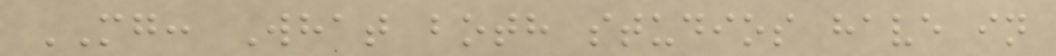MG: What both studios have in
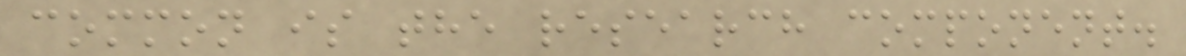common is the research component.
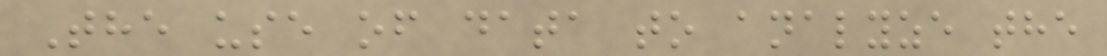The use of data to analyze the
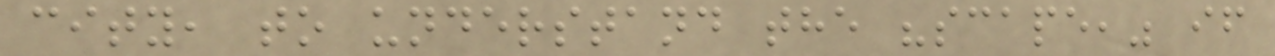city, to understand the "scape," if
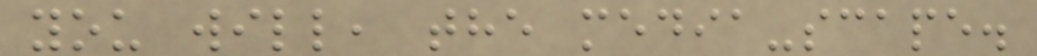you will, the media-scape.
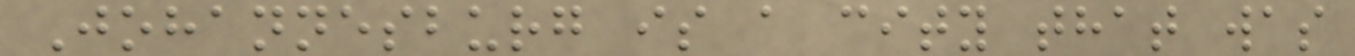Johannesburg is a city that was
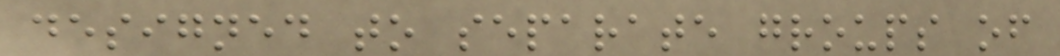designed to separate groups of
